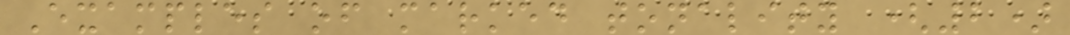Examples of marked tonality (2)
